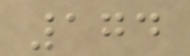174
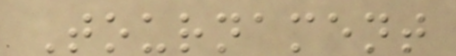Tournament
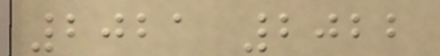2021 2022
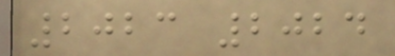2023 2024
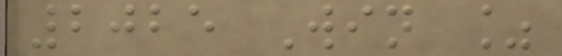2025 Win %
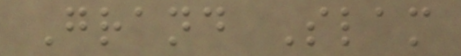Grand Slam
